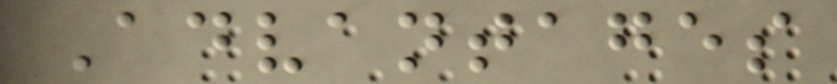Advantages
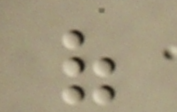of
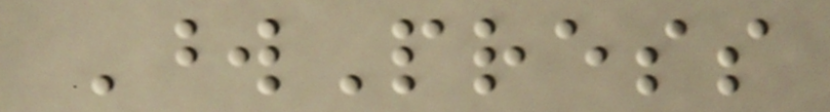WordPress
